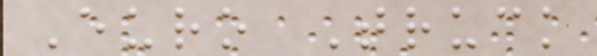Euro Truck
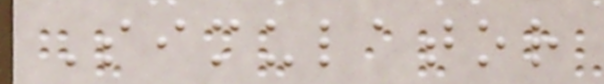Simulator
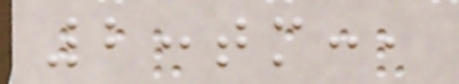2:tm:,
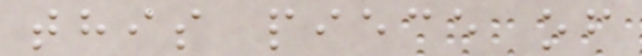this piece of
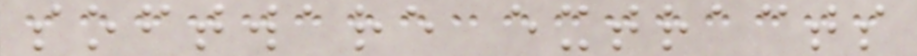software extracts
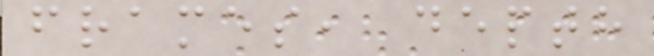frames, depth
